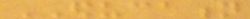EDUCATION
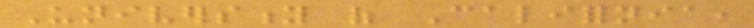University of California,
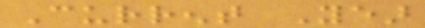Current Year
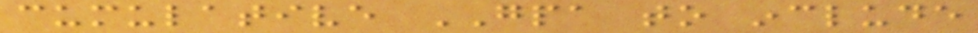cumulative GPA to include
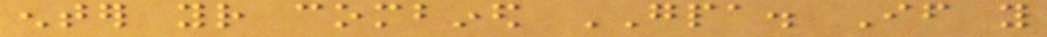enter your combined GPA. If you
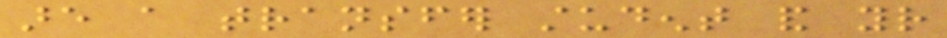are a transfer student and your
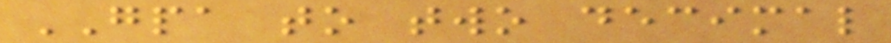GPA to two decimal
